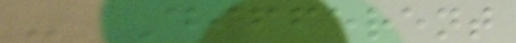- Different
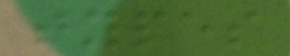types
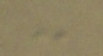-
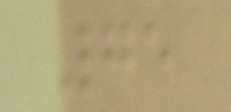75
